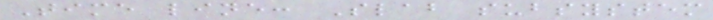Time line: Slab subsystem
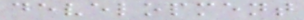development
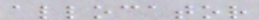allocator
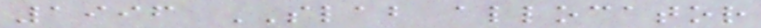1996 SLAB allocator
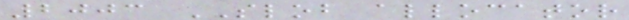2003 SLOB allocator
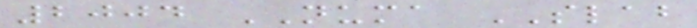2004 NUMA SLAB
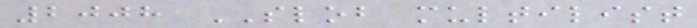2008 SLOB multilist
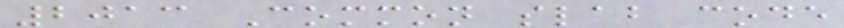2013 Common slab code
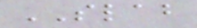SLAB
